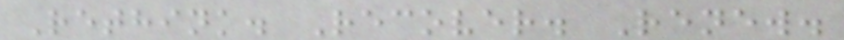Rethink. Recover. Renew.
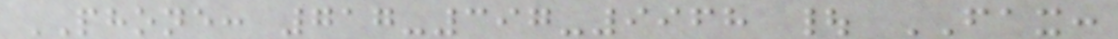PHONE: 717-397-9968 | FAX:
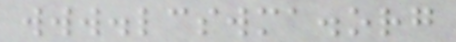www.lcswma.org
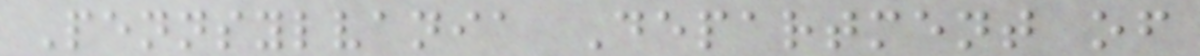Pennsylvania Department of
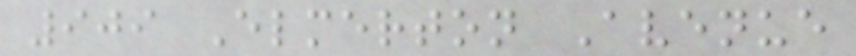909 Elmerton Avenue
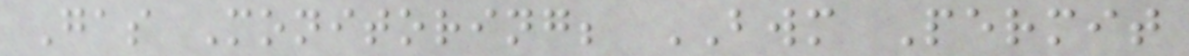Gas Monitoring; BWM Permit
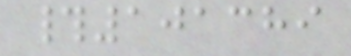#101389
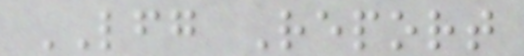LFG Report
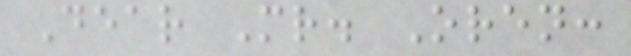Dear Mr. Oren:
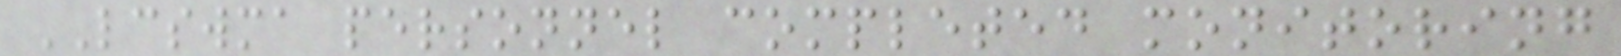LCSWMA personnel completed monitoring
